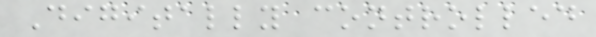Digitally controlled
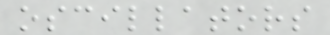oscillators
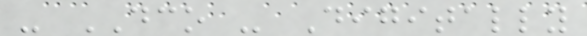- DCO - Digitally
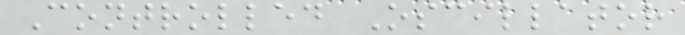Controlled Oscillator
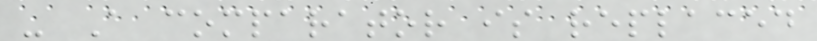- A comparator is replaced
